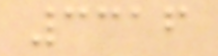3316
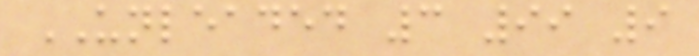UNLEADED 3 99 9
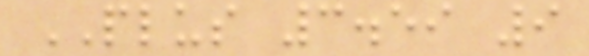PLUS 3.59 9
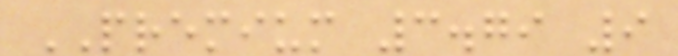PREMIUM 3.79 9
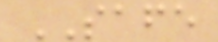SAFE
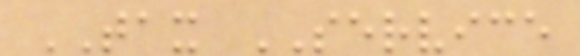TAX SERVICE
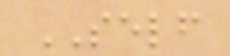SELF
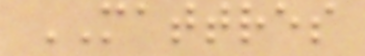MATTRES
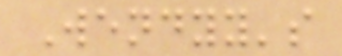Wendyy's
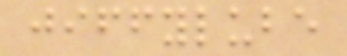jiffylube
